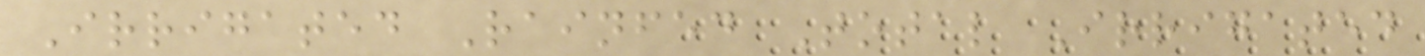Irrigated Rainfed Total Irrigated
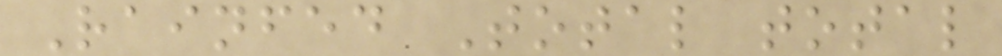Rainfed Total total
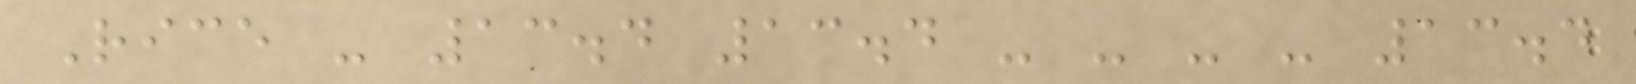Rice - 13.4 13.4 - - - - 13.4
